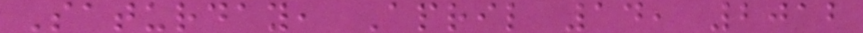Saturday, April 14, 2012
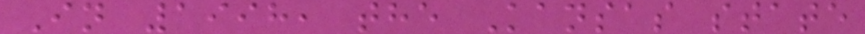In 1998, the Kansas state
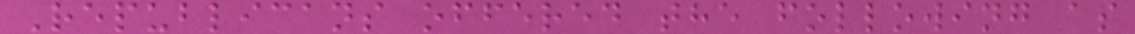Republicans offered the following as
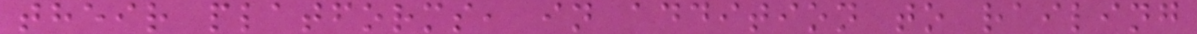their platforms, in addition to railing
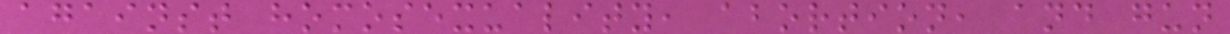against homosexuality, abortion, and gun
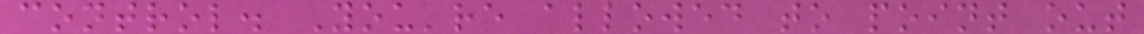control. You're allowed to point out
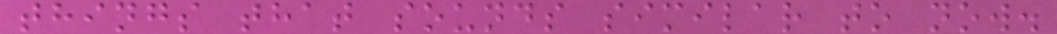things that sounds similar to now.
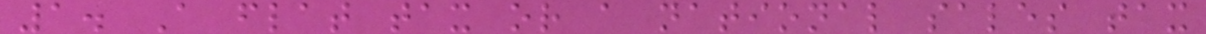1. A flat tax or a national sales tax
